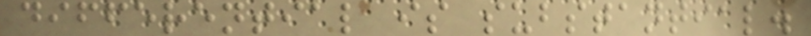differential is substantial.
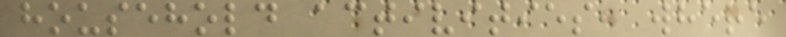household activities, where
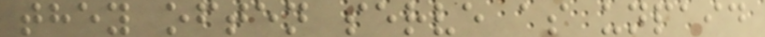they often serve as unpaid
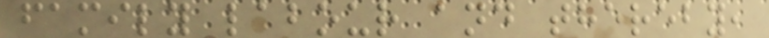family labour and thereby,
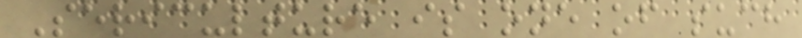Sericulture is one of such
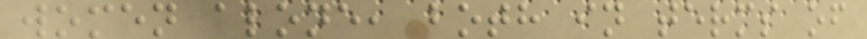women alone, both in terms of
